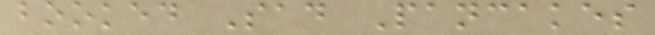booked Sad Pancakes
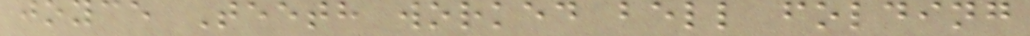joyce Teeth worked bell folding
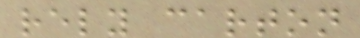rely carton
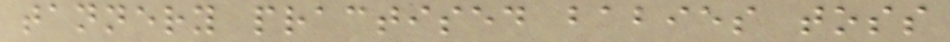tannery practised babies toss
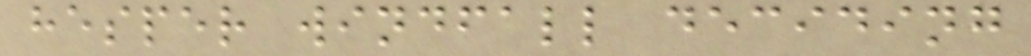hesper windfall deciding
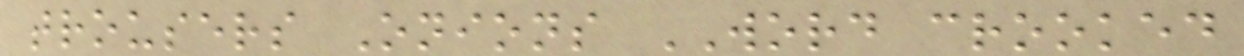trousers Onions WORD crooked
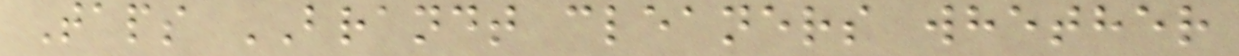Taps BRANDT cleaners whether
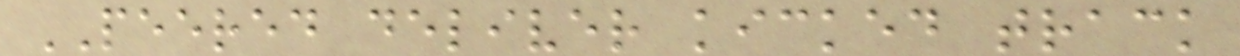PEERED deliver kicked track
